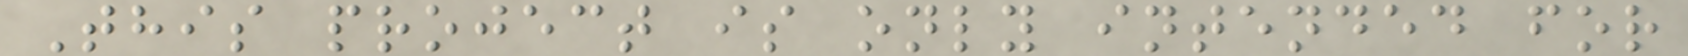This project is only intended for
